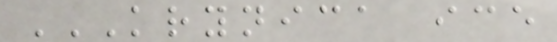KRYNICA ICE
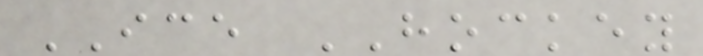ICE HOCKEY
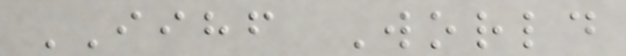IIHF World
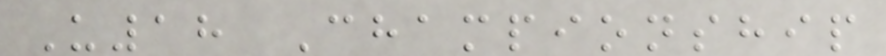U18 Championship
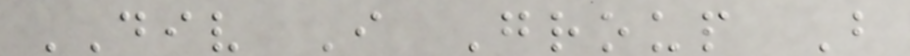DIV I Group B
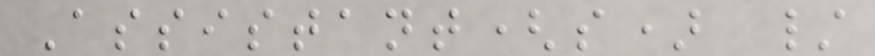Assistant(s) /
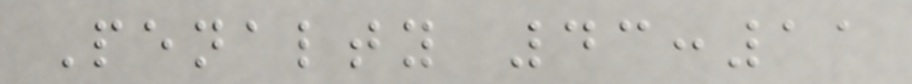Penalty 43:11
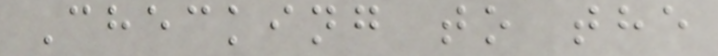Checking to the
